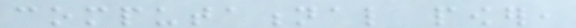computational power,
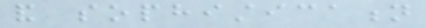and sophistication
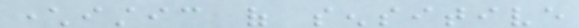characteristic of sensitive
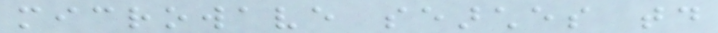microwave searches today
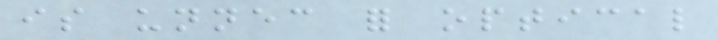is unnecessary for optical
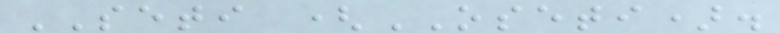SETI (OSETI).
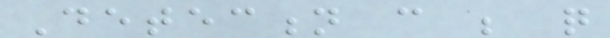Detection can be quite
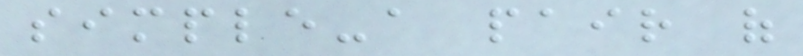simple-a pair of
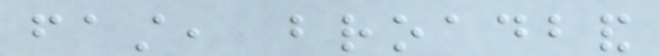fast, broadband
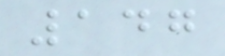147
